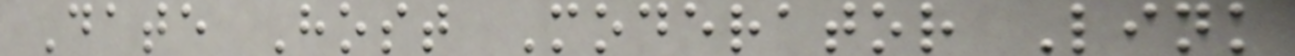Date Host Moderator Link
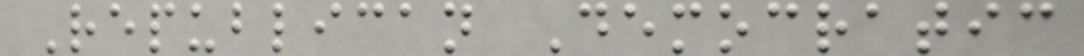Republican Democratic
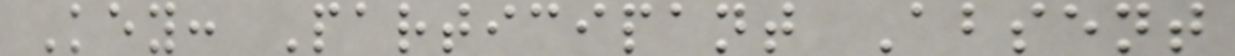Key: Participant Absent
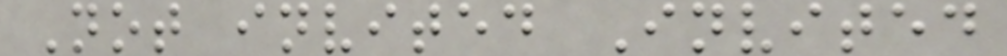Not invited Invited
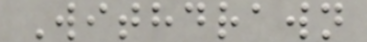Withdrawn
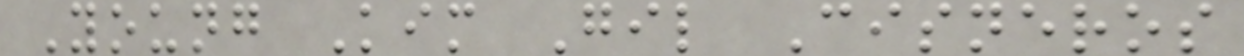Young Kim Gil Cisneros
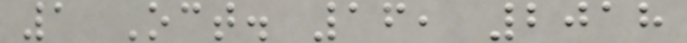1 Oct. 16, 2018
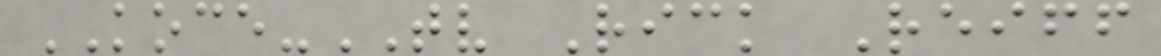KOCE-TV Rick Reiff
